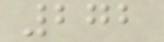272
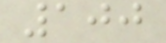100
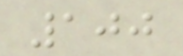100
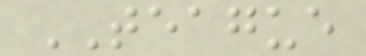TEAGUE
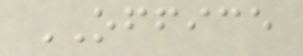OFFICE
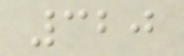320
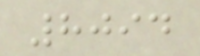8094
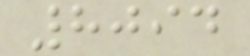8094
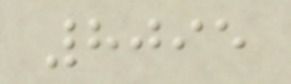8095
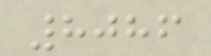8086
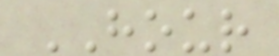HOUR
